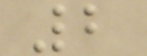2
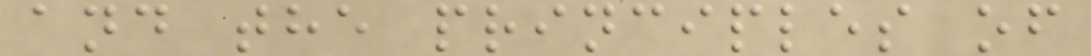and the principles of
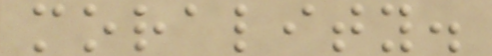morality.
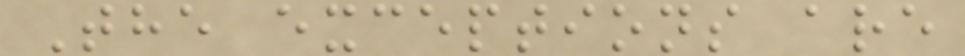The exceptions are
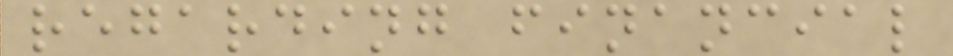regarding financial
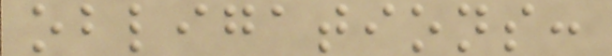obligations:
